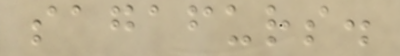sagafurs.
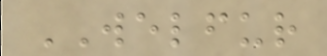WELFUR
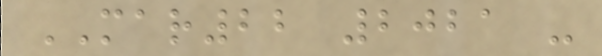MAR22 2021 -
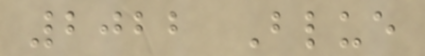2022 Blue
